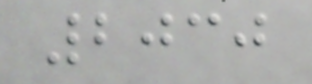2030
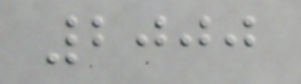2000
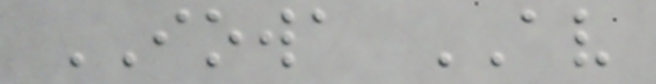IOWA AV
